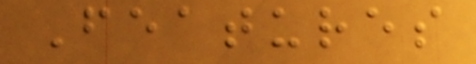Features
